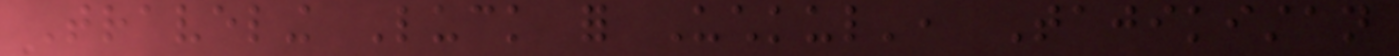Traveling Luck for Uchkul', Tajikistan
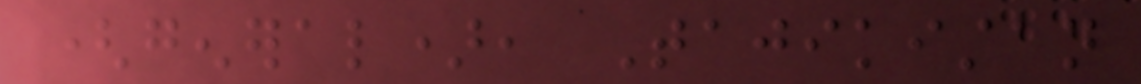(general), Tajikistan
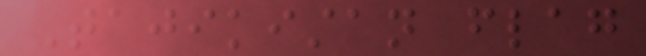Tajikistan flag
